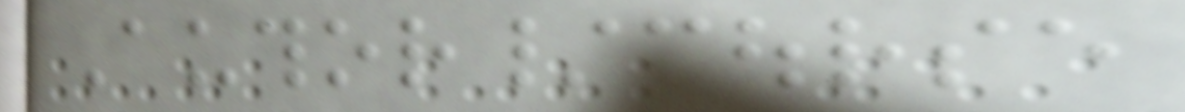Author/course
